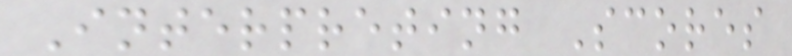Interpreting Scores
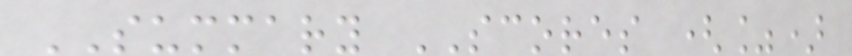SUMMARY SCORES (%)
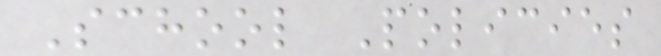School Policies
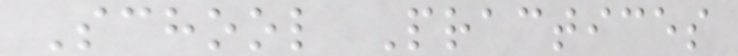School Practices
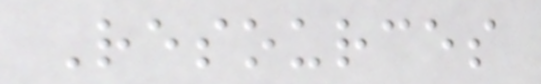Resources
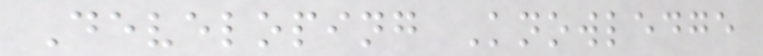Developing Knowledge
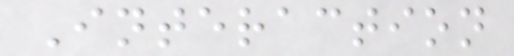Interaction
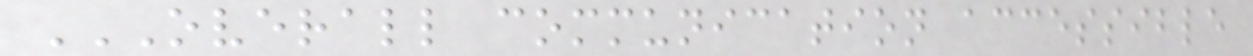OVERALL COMMUNICATION ACCESSIBLE
